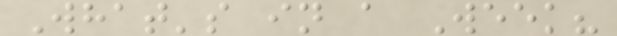What's in a Week?
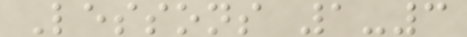Lessons 1-3
